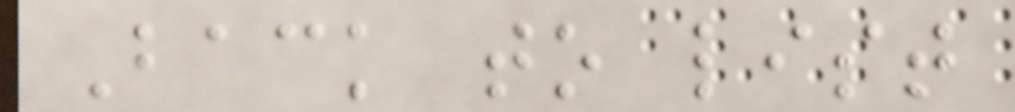Back to list
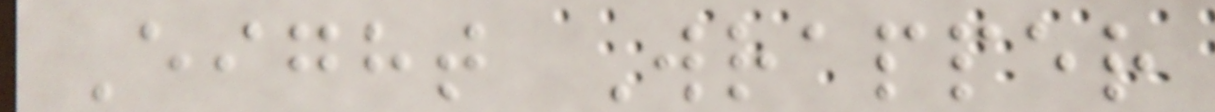Eight Wrapper
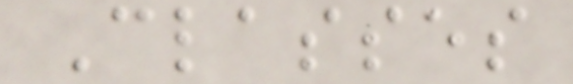Classes
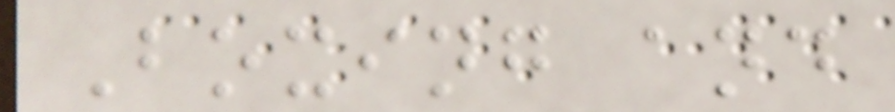Boxing and
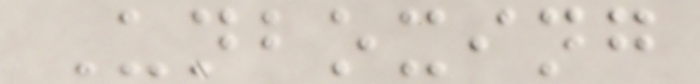Unboxing
